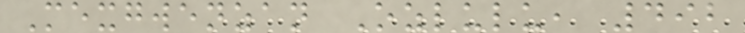Mexgwenzan Ozlulu, 492
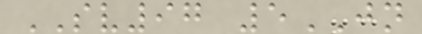SV97 5JN
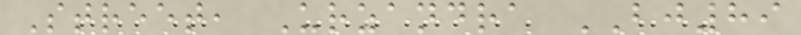Street, Urzandra BJ89
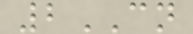2CN
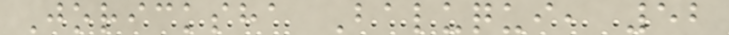Joricksha Baluqui, 52
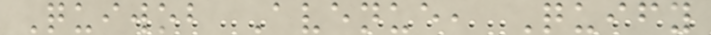Quiwob Avenue, Quify
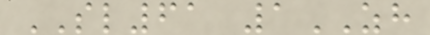SL61 1ZH
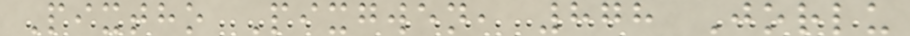Pixtho Pixgwen, 878 Jorlu
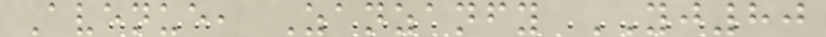Avenue, Zanzanfy YJ80
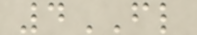4FL
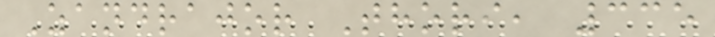Zandrajor Thori, 335
